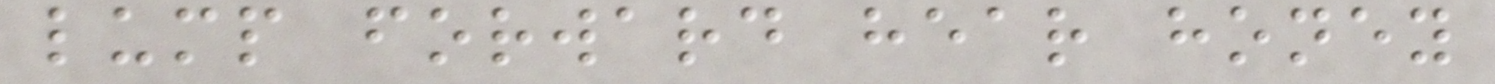lump forward hear honey
